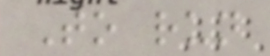To run
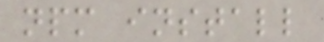npm install
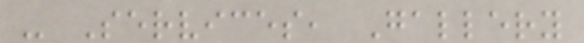- Services, Gallery
